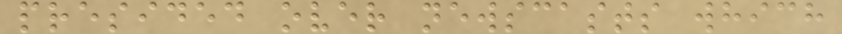presided over newscasts which
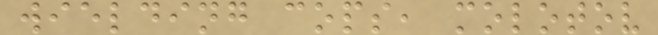wielding cops, molotov
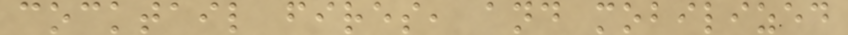cocktail fires, and mobilized
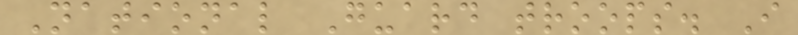National Guard troops. I
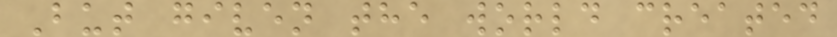But given the world created
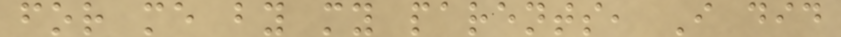for me by my parents, I did
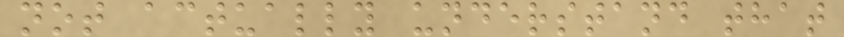not actually understand that
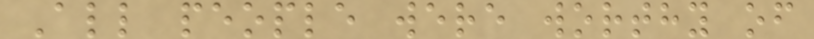All people were worthy of
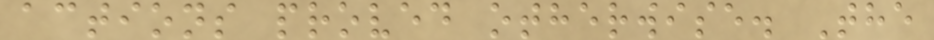actions proved otherwise. The
